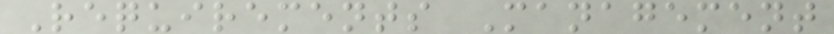Requirements Management
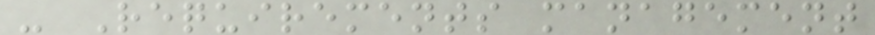- Requirements management
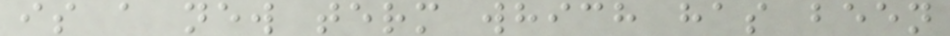is a new term which has been
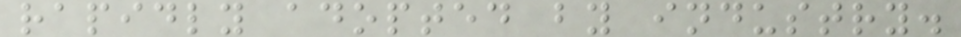rapidly adopted by industry.
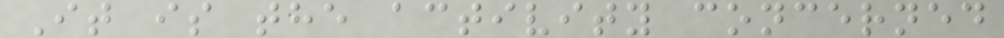It is the activity concerned
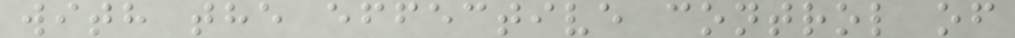with the effective control of
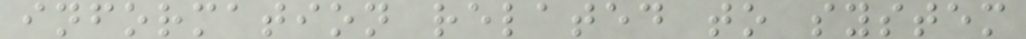information related to system
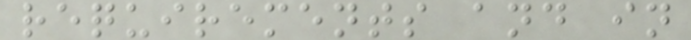requirements and in
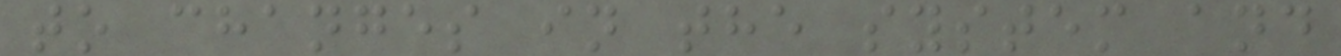to changes in the system and
